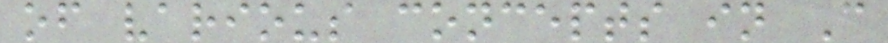of various concepts in C
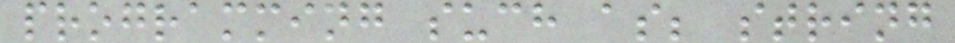programming such as; string
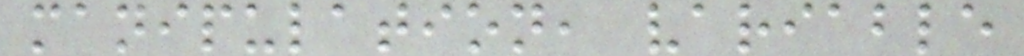manipulation, variable
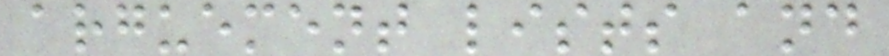arguement lists and
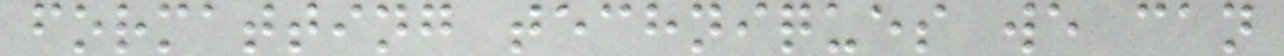formatting techniques we can
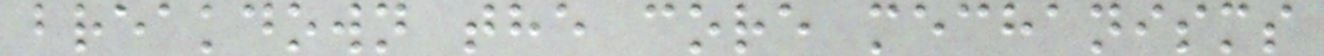breakdown the core mechanisms
